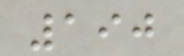190
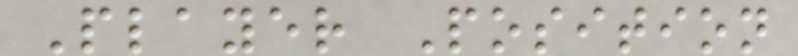Player Position
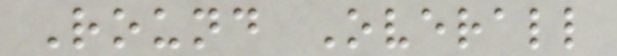Round Overall
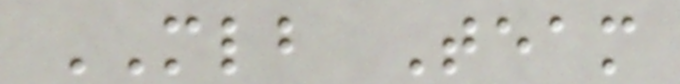MLB Team
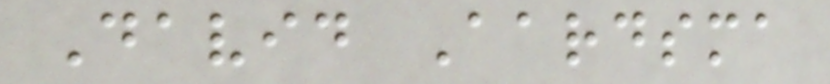David Aardsma
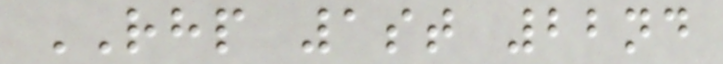RHP 1st 22nd
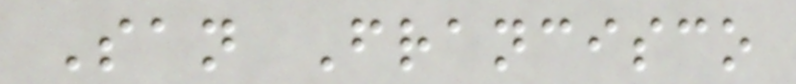San Francisco
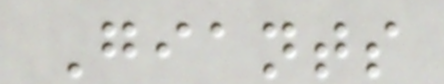Giants
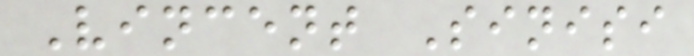Vincent Sinisi
